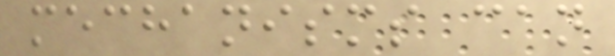mechanisms can
